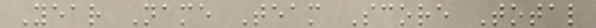Year Name Team Score Total
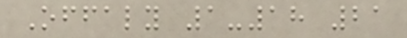Offaly 1-18 21
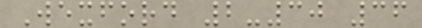Wexford 2-30 36
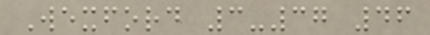Wexford 3-37 46
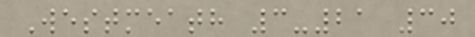Westmeath 3-21 30
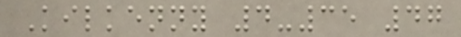Kilkenny 4-35 47
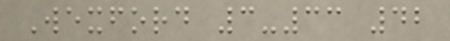Wexford 3-33 42
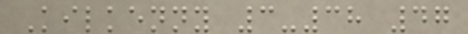Kilkenny 3-38 47
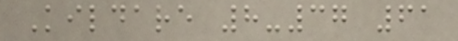Kildare 8-37 61
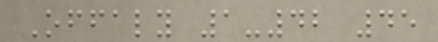Offaly 1-42 45
